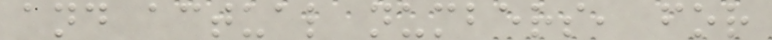and actual numbers, for
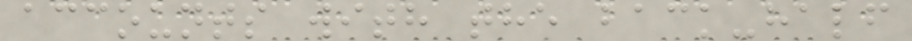accounts with the back-half
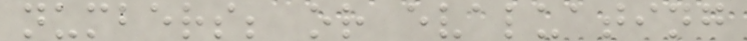numbers; or evaluating
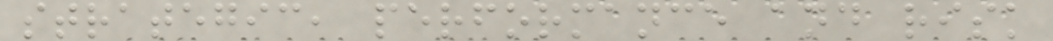strategic, performance and risk
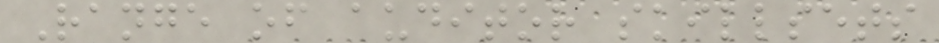Range of auditor skillsets
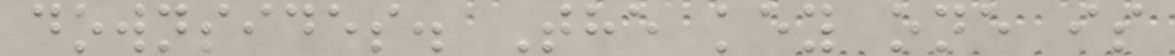downsides. The key one is
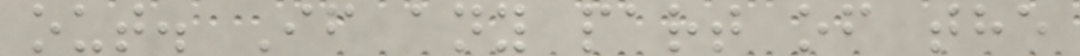out. If any part of the
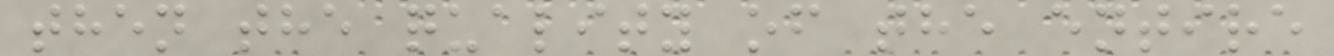then the quality of the entire
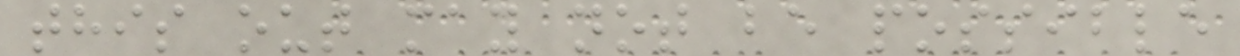this out may not be possible
